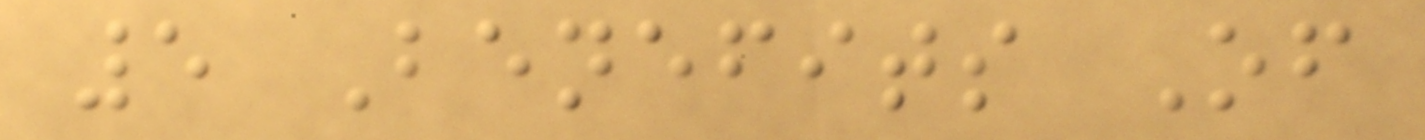5 Benefits Of
